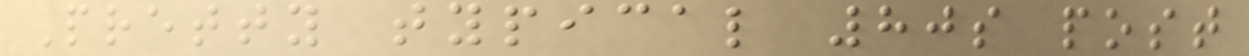Pretty typical 80s post
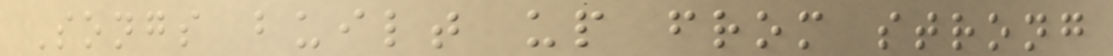Songs built up from strong
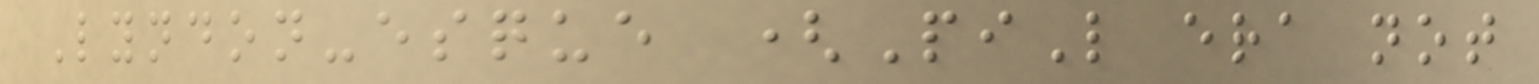Lyndon-esque (PiL era not
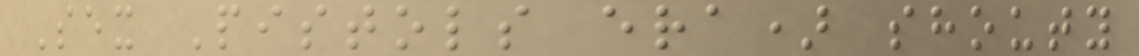Sex Pistols era) shouty
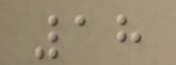18
